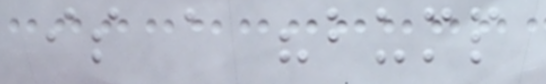is a "bump
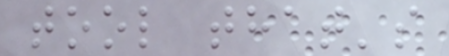tool that's
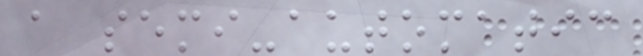a semi-automatic
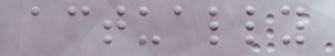actually
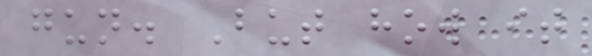gun. But how it
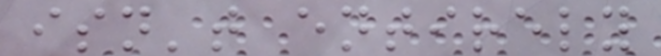isn't entirely
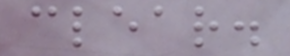clear.
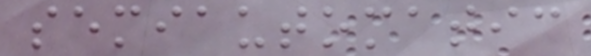semiautomatic
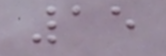15
